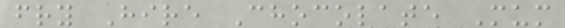fry Hire Chocolate Mum
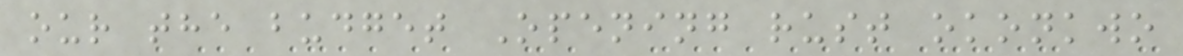our the budget Opening rust okonkwo
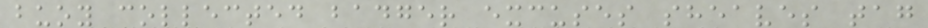buoy collected badger excuses sheaves tag
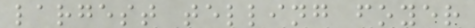largest telling foyer
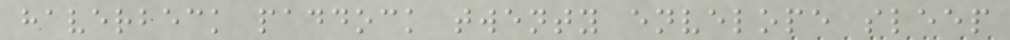haverbeck paddock twenty envelope sleep
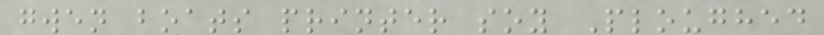gwen boats printer soy Ploughed
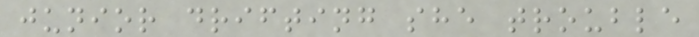junior drifting she trouble
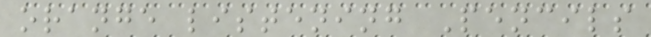orange listening Pencils
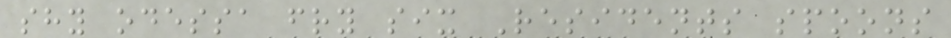shy odessa fry six Residents spoons
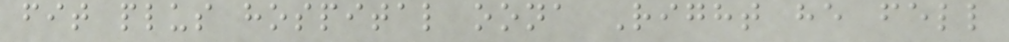fit plus hospital oona Right he fell
